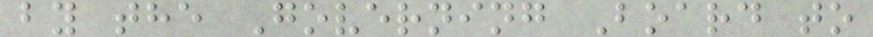by the Governing Board to
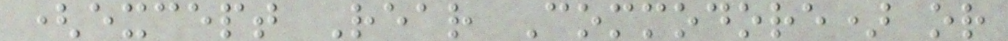(except Rear Commodore) or
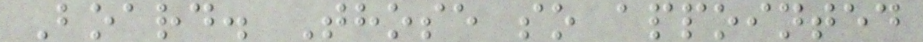Board. Those so appointed
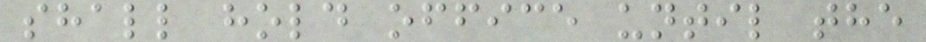shall hold office until the
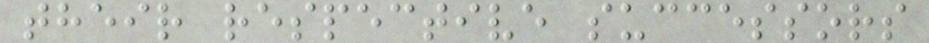their respective successors
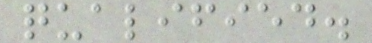qualified.
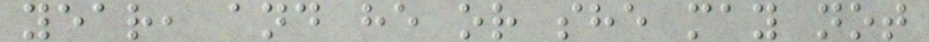year, and he or she may not
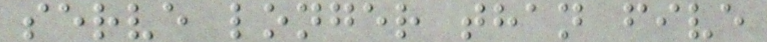serve longer than five
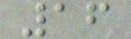16
